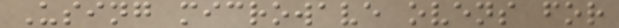Using microwave ovens for
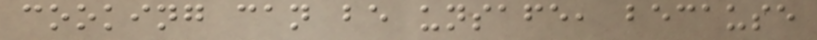cooking can be unsafe, because
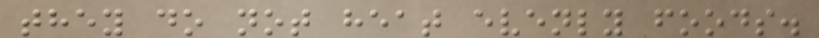they do not heat evenly foods.
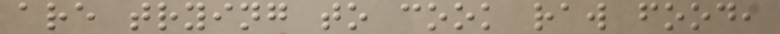are trying to cook raw food,
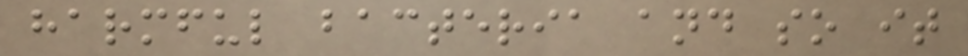harmful bacteria and so it
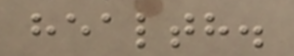health.
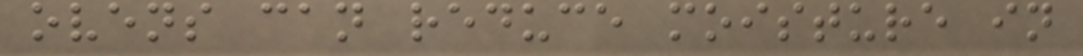ovens can reduce moisture in
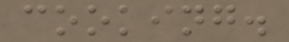cooking.
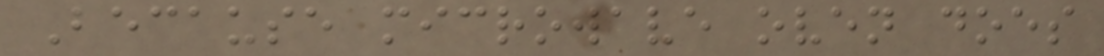Because microwave oven does
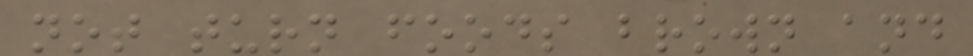not turn foods brown and
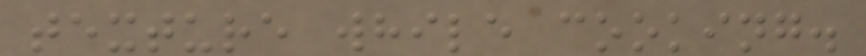texture while cooking.
